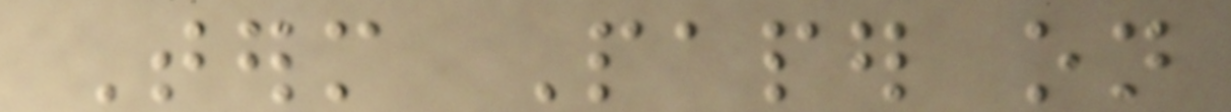Term Paper on
